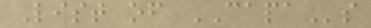List of CAPAs
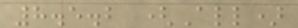8.5.2 (All)
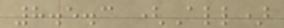8.5.3 (All)
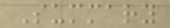Summary
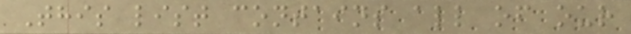This list contains all of our
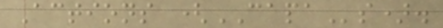Actions (CAPAs).
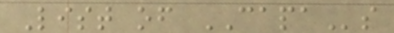List of CAPAs
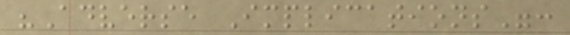"Adverse Implications":
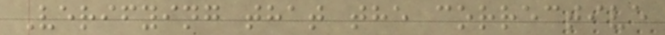Verifying that the corrective
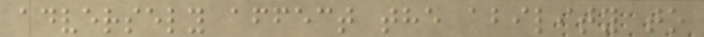adversely affect the ability to
